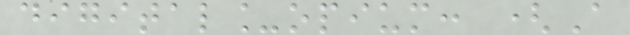digital_opium: (A
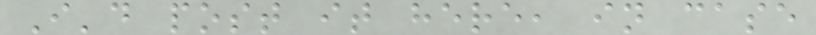I'd post it here, in case
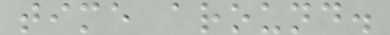time around.
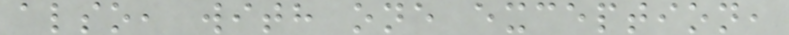also, with one exception,
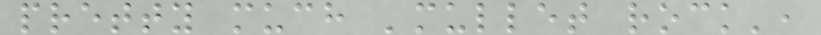pretty much 'mullet rock',
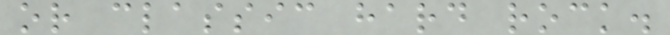or classic hard rock.
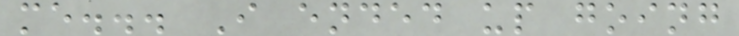me... I ended up going
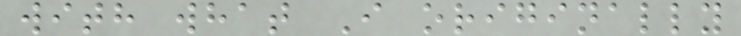with what I originally
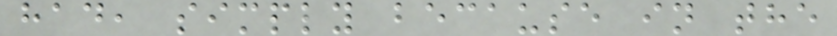had, simply because in the
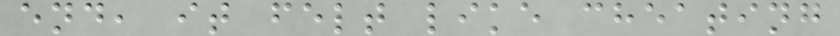end, it felt like cheating
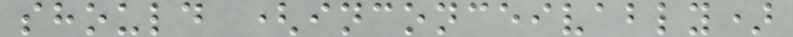should (inconceivably)
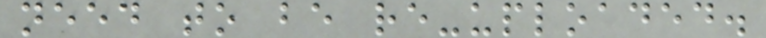need to be re-uploaded.
